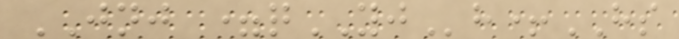JNJ =qYJh+HS
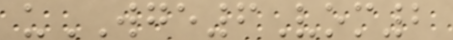uWGE6Vom2
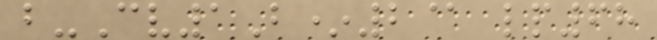b-Cv1B*2@ lp68
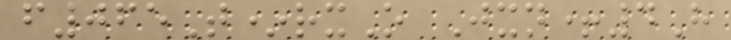f065T*rxO Jxn+4H
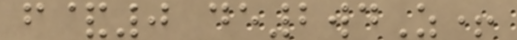f&0 de2wdZ+
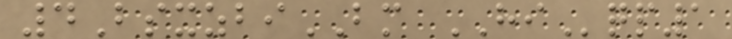4BsxzbiBM HIqp1
